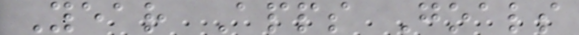Year Apps Goals
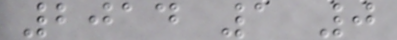2014 1 0
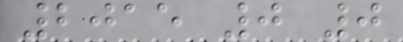2015 0 0
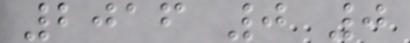2016 0 0
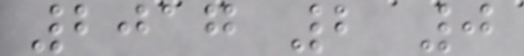2017 2 0
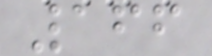166
